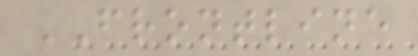FRONTLINE
